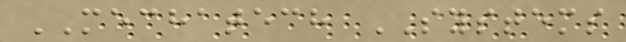MECHATECH SYSTEMS
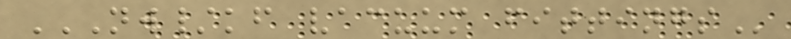NW/KF VACUUM FITTINGS
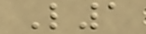L1
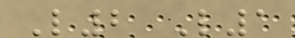L2 L1
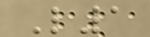L1
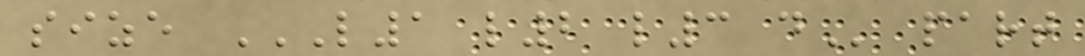size L1 L2 L3 D part
